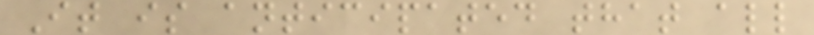It is anticipated that all
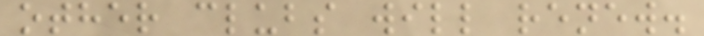other clubs will renew.
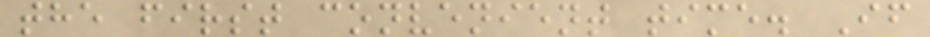the first convenient time. If
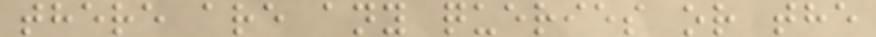there are any queries or the
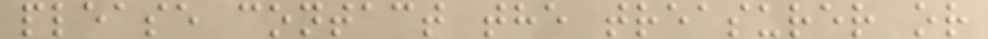please contact the treasurer or
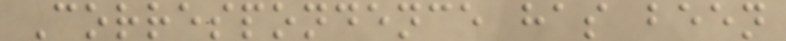Correspondence has been
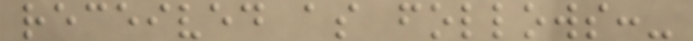received as follows:-
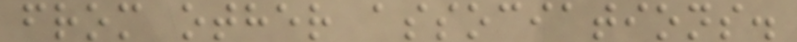from other associations.
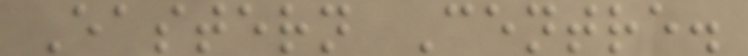Eastern Centre.
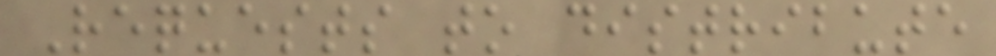Requests to distribute
